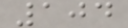104
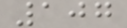107
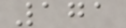171
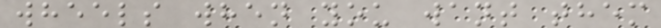wheels when you want them
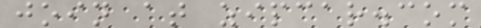join at zipcar.com
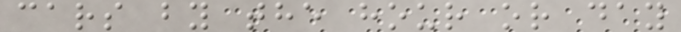cars by the hour or day
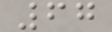67
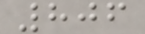806
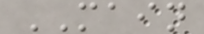MAIN
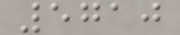5710
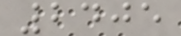2405
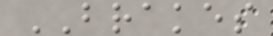BRAKES
